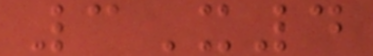3X4
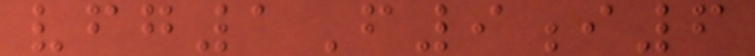vfg1F9i6
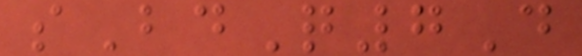sBdQ7D
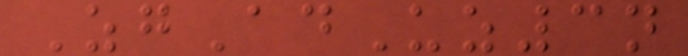ZgAdUz3n
